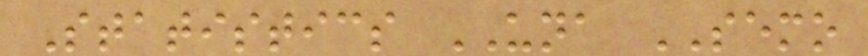Statistics UNA SEMO
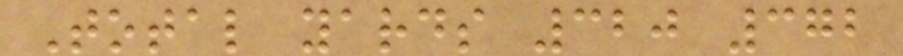Total yards 320 372
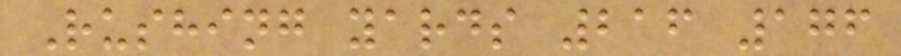Rushing yards 216 176
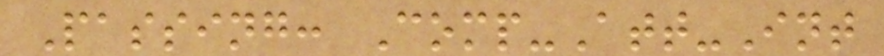Passing: Comp-Att-Int
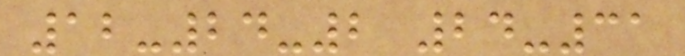12-24-2 24-31
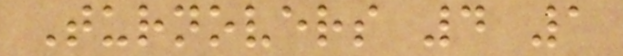Turnovers 4 1
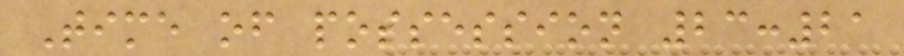Time of possession 23:21
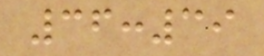36:39
